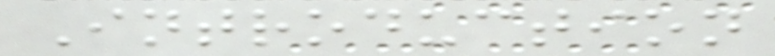Introduction
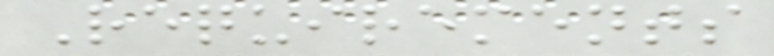Requirements
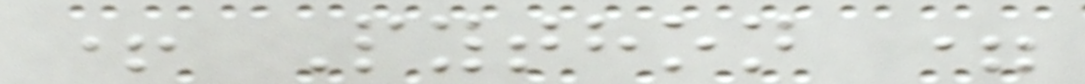+ Python =
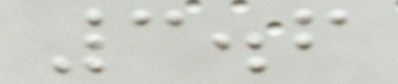3.6
